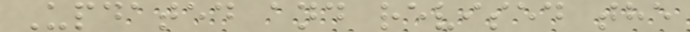Updated and revised the
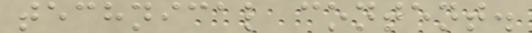technical content.
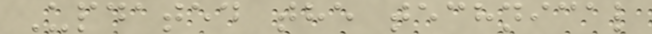Updated the technical
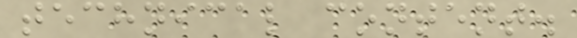technical content.
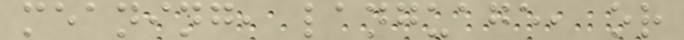meaning, language, or
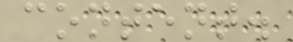content.
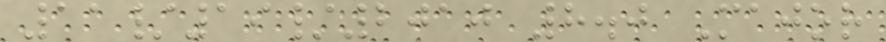11/19/2010 8.0 Major
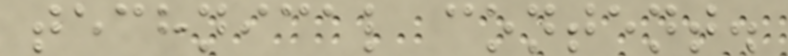technical content.
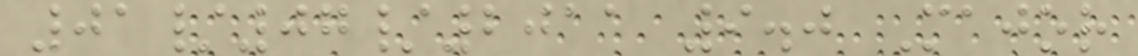01/07/2011 9.0 Major
